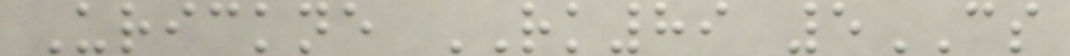Urickne RK89 5CS
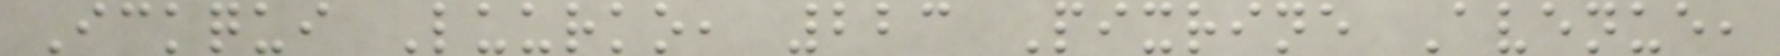Ickqui Luurko, 223 Pixrine Avenue,
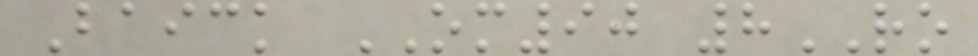Baick OM90 8RO
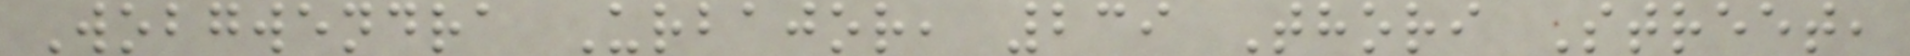Wobgwendra Urbajor, 239 Thori Street,
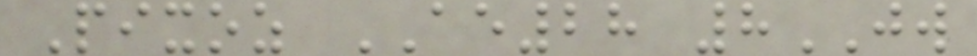Pixoz AE28 8JW
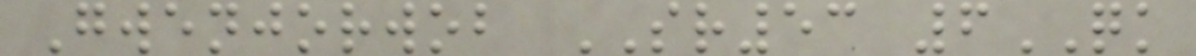Gwenjorwob SR53 6QK
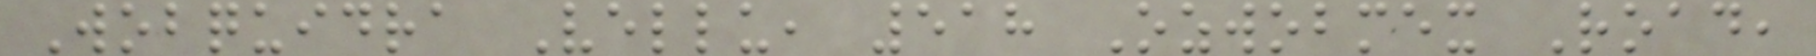Wobquidra Vellu, 518 Ozwobmex Road,
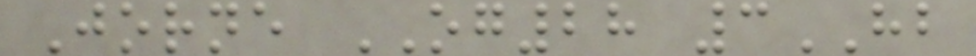Jorne OG28 3HB
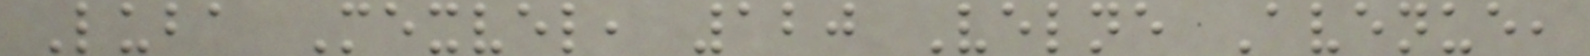Luba Mexvel, 120 Velne Avenue,
